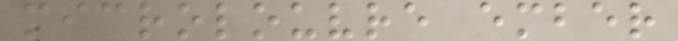microlouvre ember
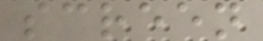screen
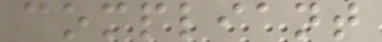compliant
